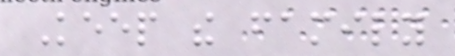Keep the family
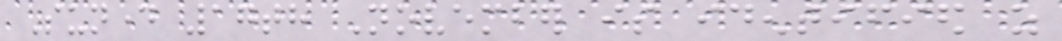Sunday 17th November is identified as
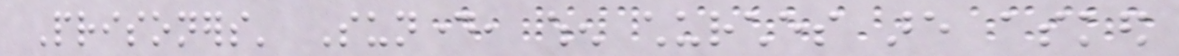Prisoners' Sunday, when churches are asked
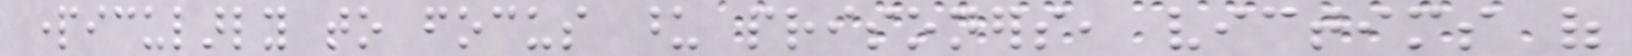particularly to focus upon prisoners, victims of
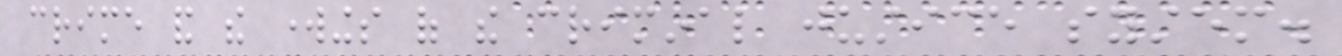crime and the workings of the criminal justice system.
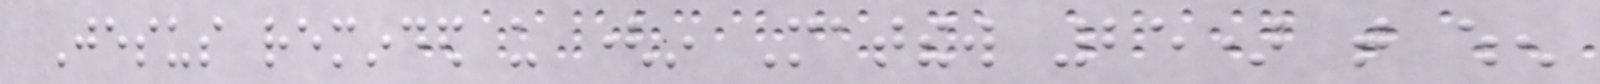Jesus reminded us (in Matthew 25) that when
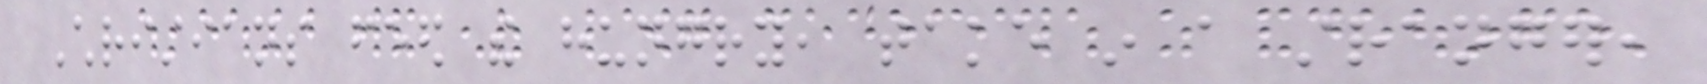Christians feed the hungry, take in a stranger,
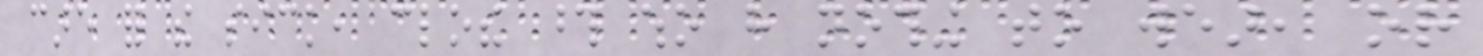care for the sick, clothe those who have nothing to wear, or
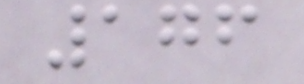176
